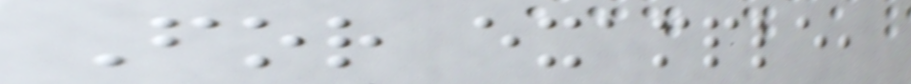For example,
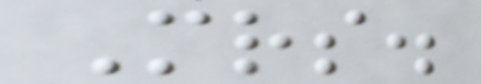Mrs.
